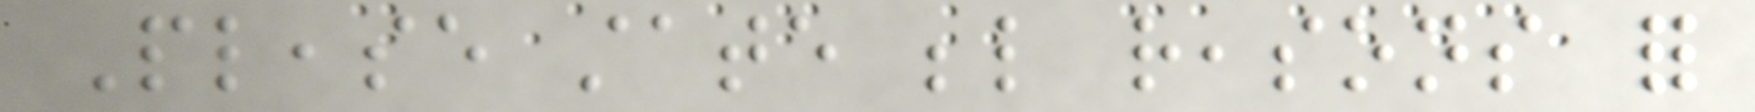Please state below reasons for
